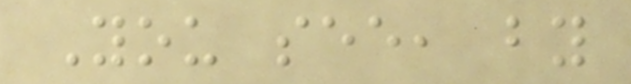You see, by
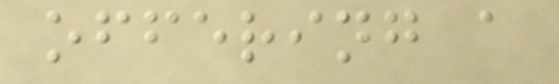offering a
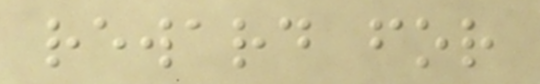reward for
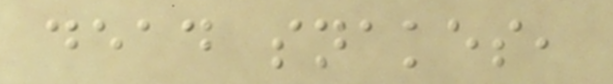dead snakes,
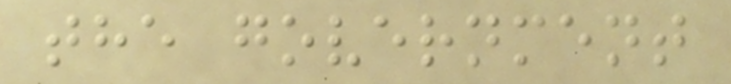the government
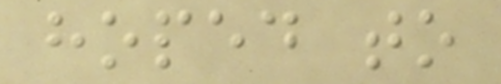hoped to
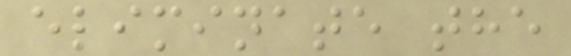eliminate the
